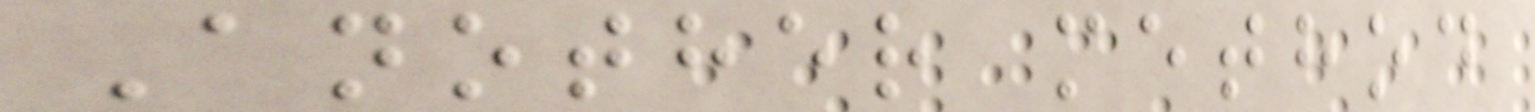Another method
